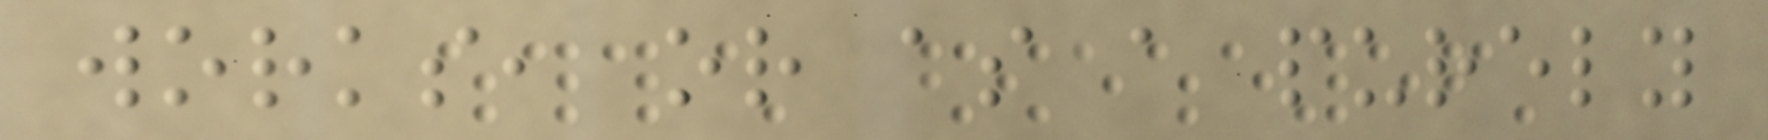works, or as a purely
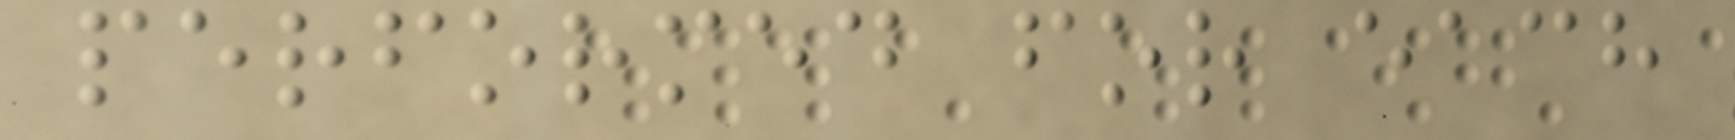performed for each
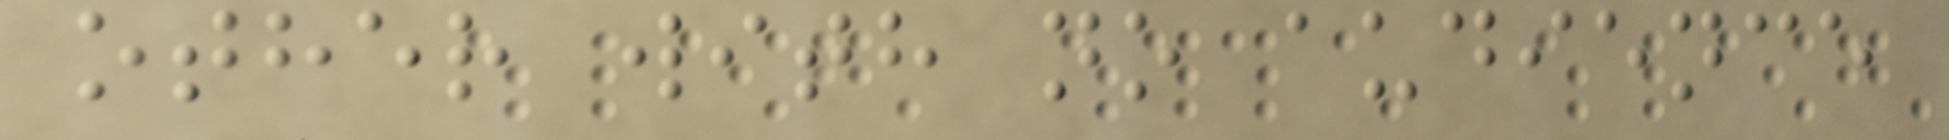other with no audience
